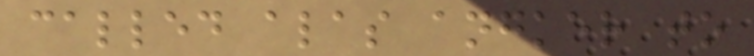called alas angker to
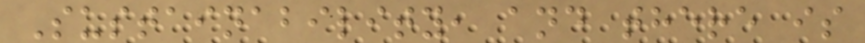Sustainability, and there is
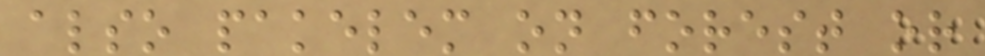also pakelem on forest or
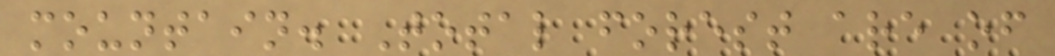mountain. Total forest are of
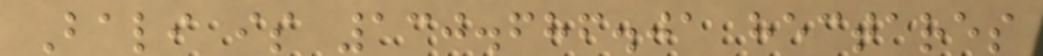Bali is 130.686.01 hectares
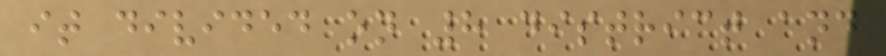it divided on 8 district and
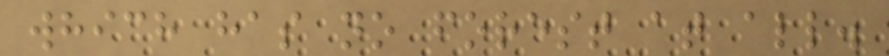which has no forest at all.
